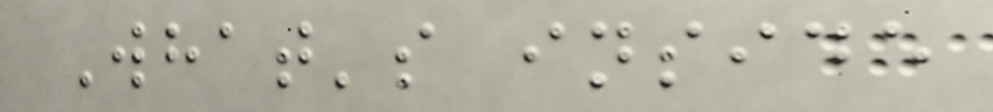What's inside
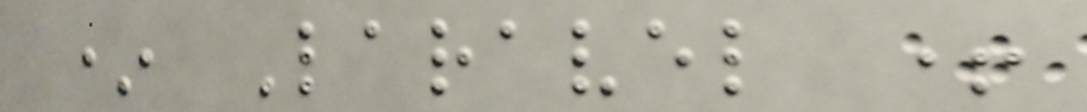* Laravel +
